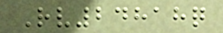Rv24818q
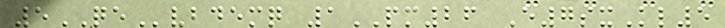5QEvbdemq 1PM26 E7sxKl5
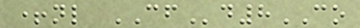+nl CFd8CO
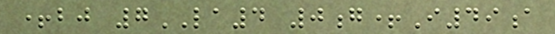+bj 7LA4 0g+I49a
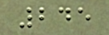245
